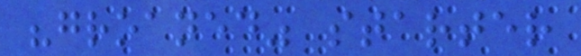"groaned" starter
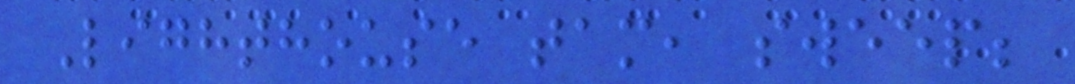Lighthouse tam, sweep;
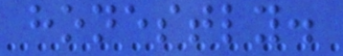honestly.
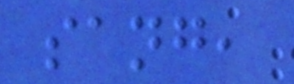sang,
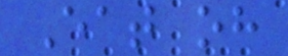Eat oh
